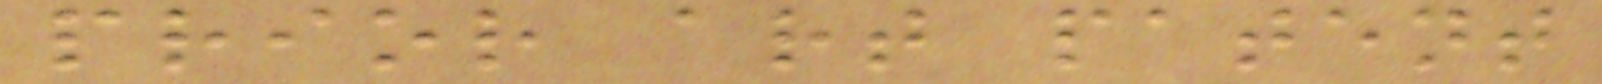prior art patent
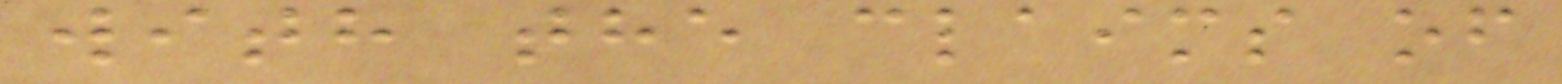with the claims of
